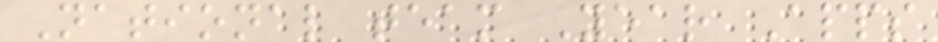National team Year Apps
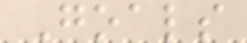Goals
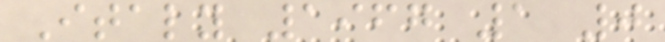Italy 1967 1 0
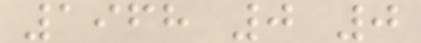1968 0 0
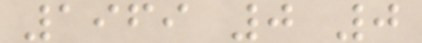1969 0 0
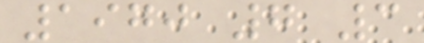1970 7 3
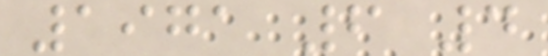1971 6 4
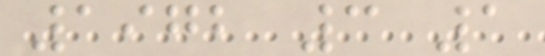1972 3 1
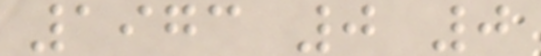1973 0 0
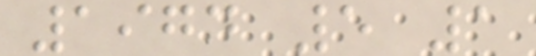1974 5 1
